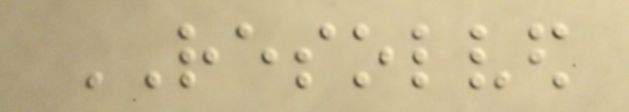RESOLVED
